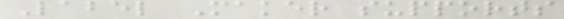Label Maker supports
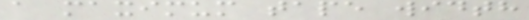a maximum tape width
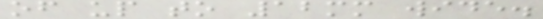of up to 12mm wide.
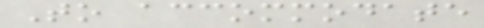To accommodate
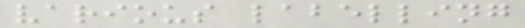various labelling
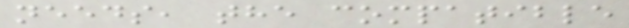needs, the compatible
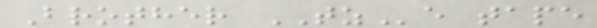Brother TZe tape
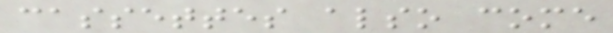cassettes also come
